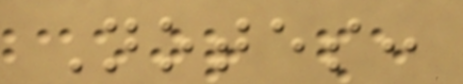Notes:
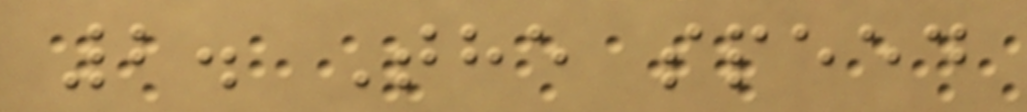2. The speed
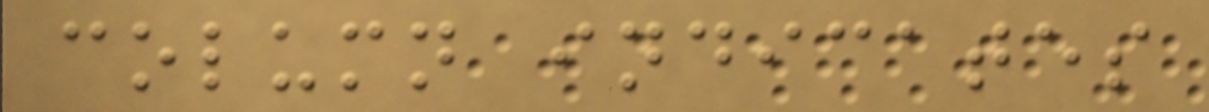column indicates
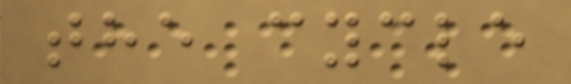the cycle
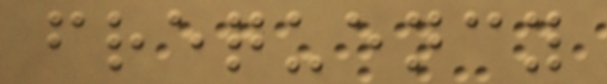frequency
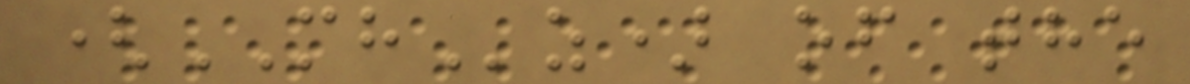(MHz) of the
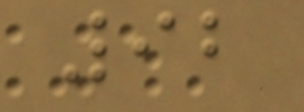92
